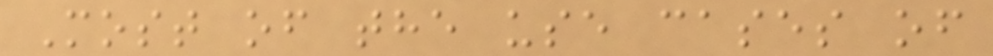Most of the use cases of
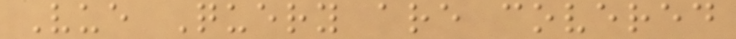Vue Query are covered
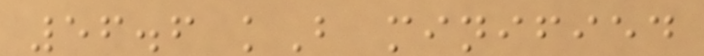56.6 kB minified
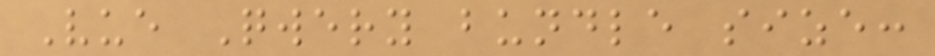Vue Qwery bundle size:
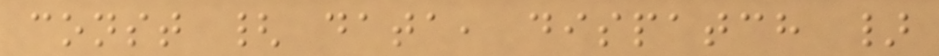const { data, dispatch }
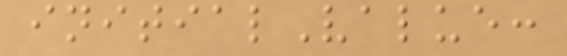initialValue:
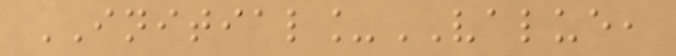INITIAL_VALUE,
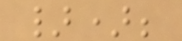});
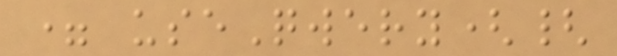= useQwery({
